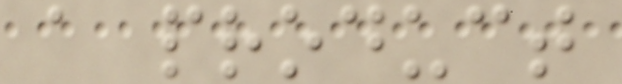a product
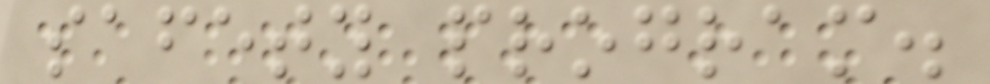safety program.
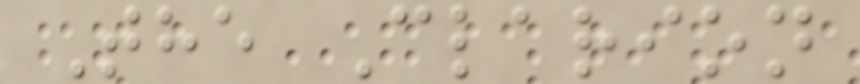The Clarion
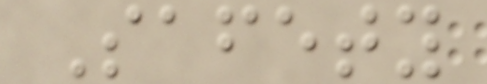Safety
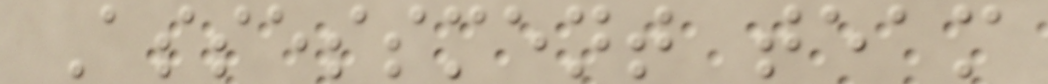Assessment team
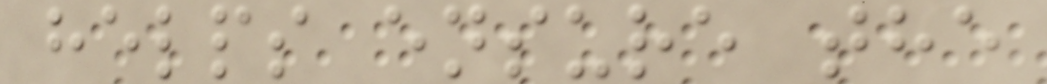helps ensure the
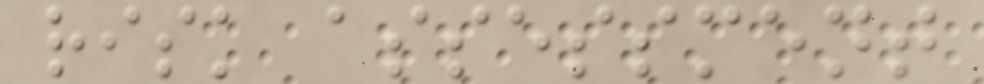risk assessment
